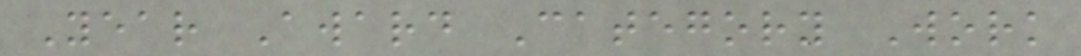Year Award Category Work
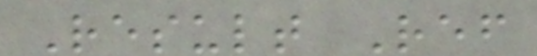Result Ref
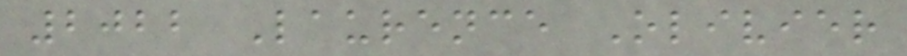2022 Laurence Olivier
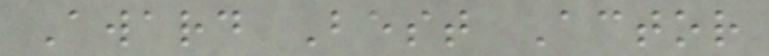Award Best Actor
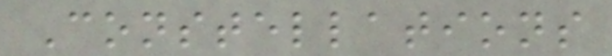Constellations
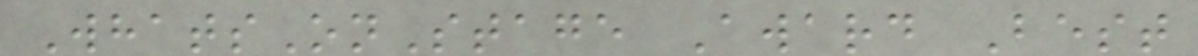WhatsOnStage Award Best
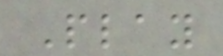Play
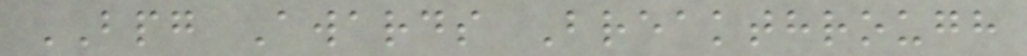BPG Awards Breakthrough
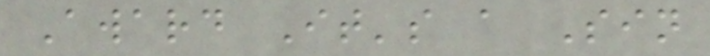Award It's a Sin
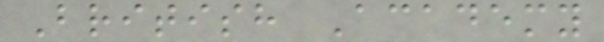British Academy
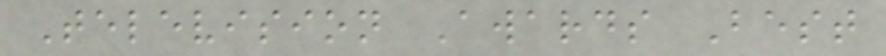Television Awards Best
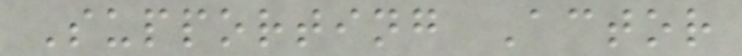Supporting Actor
